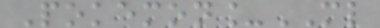Pokemon_ML
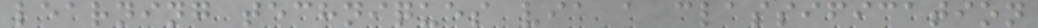learning techniques via a classification
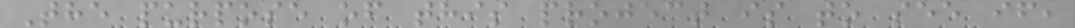The purpose of this project is to see if,
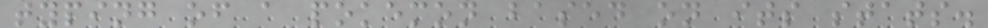typing of a pokemon based on its stats.
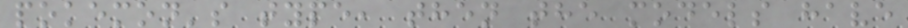pokemon's type, then the models have
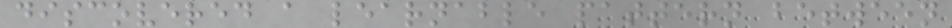discovered a learnable pattern between
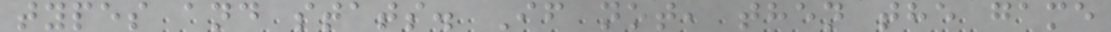types and stats. If not, then the game
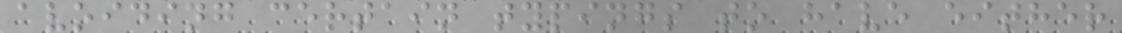avoiding certain typings to have either
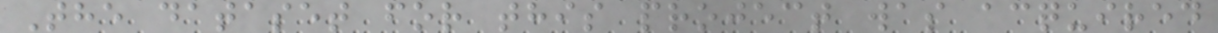The dataset for this project was acquired
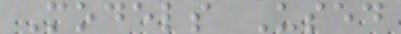Models Used
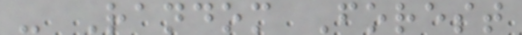- Random Forest
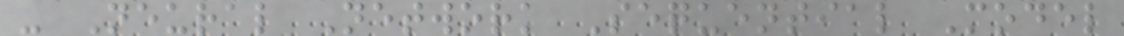- Neural Network Sequential Model
